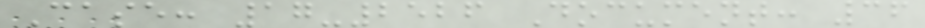Case: 17-2526 Document: 36
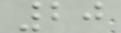20
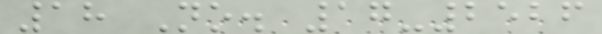18 No. 17-2526
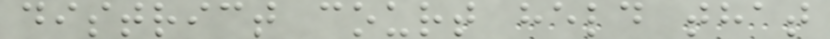district court held that
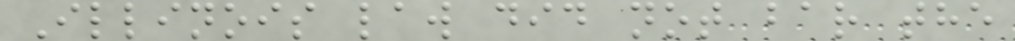Illinois law did not bar the
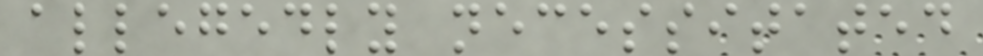allegedly necessitated
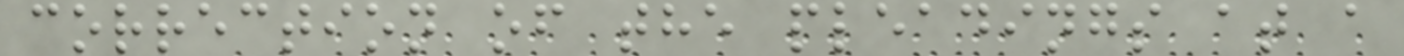correction of the pleadings at a
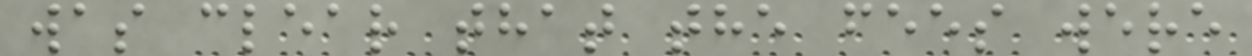was clear that the fees were
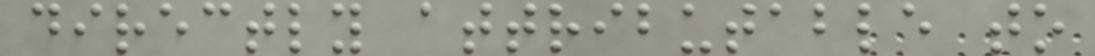directly attributable to
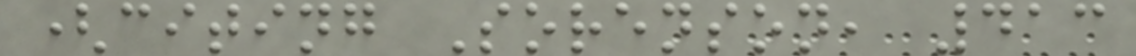(citing Sorenson, 413
